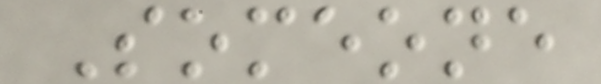Someone
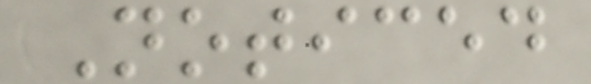Noticed
